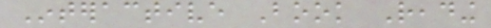Interactive Book Reading
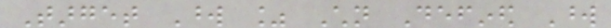Target Word % Children Defined Word
